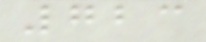723
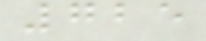725
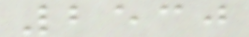2530
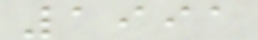1991
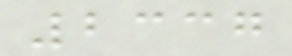2337
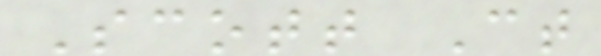Scott Ct
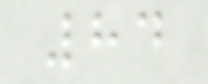84
